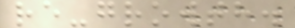re-growth.
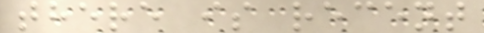there is recent
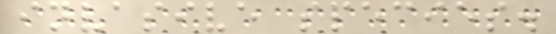invasive species.
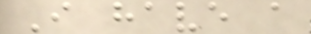I have a
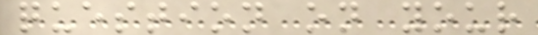question on your
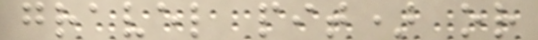gravel pit) or
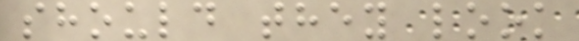should they look
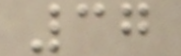37
